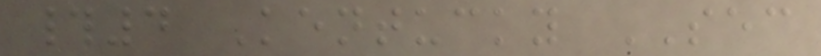#4 Kentucky SEC
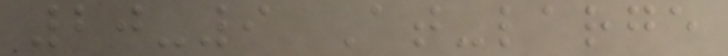20-9 At-large
